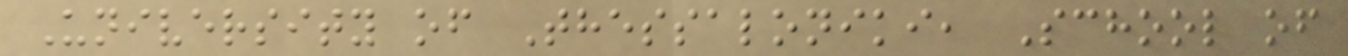University of Thessaloniki, School of
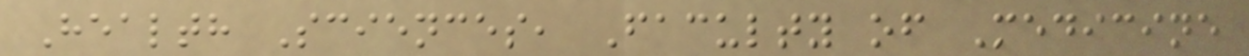Health Sciences, Faculty of Medicine
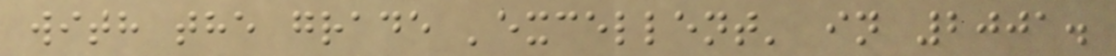with the grade 'excellent' in 2001.
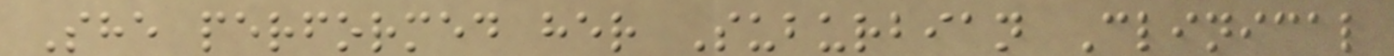She performed her Suburbian Clinical
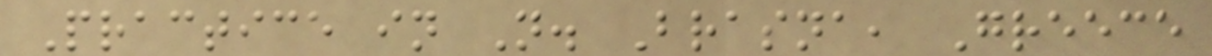Practice in N. Brasna, Greece
